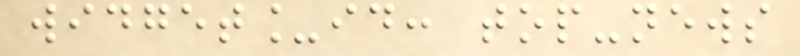widget_id: top-news
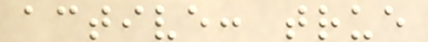active: true
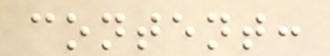content:
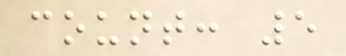count: 5
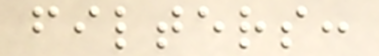filters:
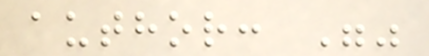author: ""
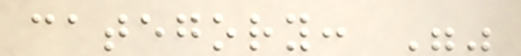category: ""
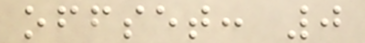offset: 0
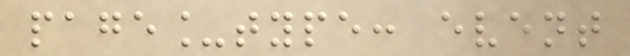page_type: event
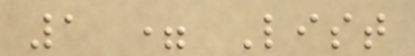1 = List
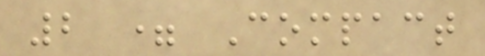2 = Compact
